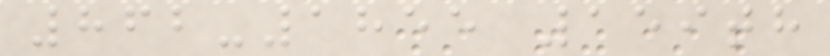862-1855 159th
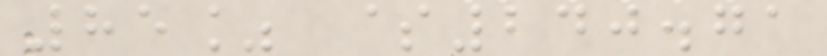85% $240.71
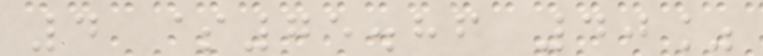4 $75.86 40%
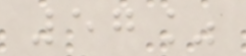57%
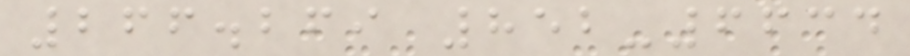266.269 852-6634
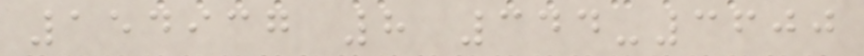154937 8 344-3600
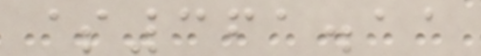$361.11
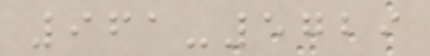961-5729
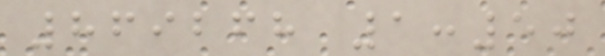869268 1:50
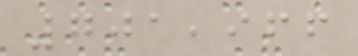701,966
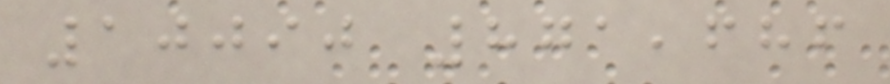10090 871,686
